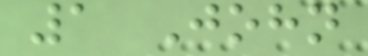1 John
